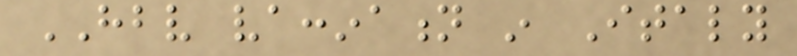HBV vaccination in Italy
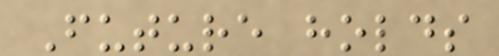Future holds
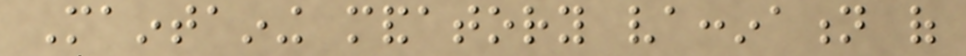Maintaining mandatory vaccination of
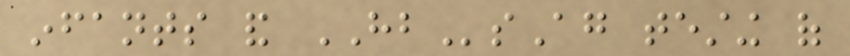infants and HBsAg testing of
